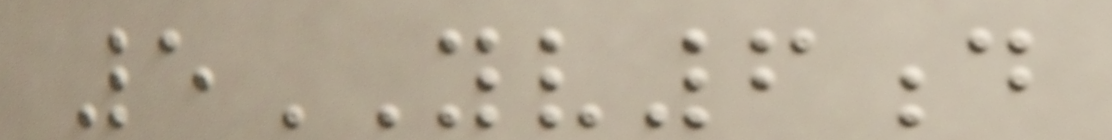5YV6d
